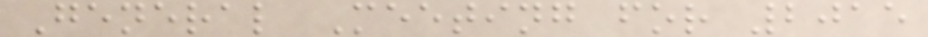General Meeting for 2015
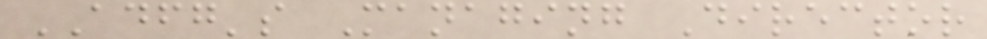ADFG's Managing Director
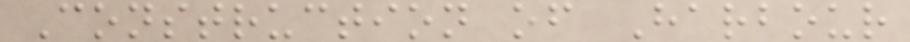Construction of Harbour
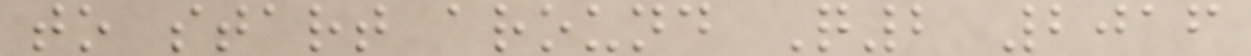to start around Q2 2016
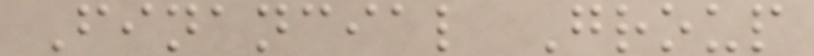Financial Group
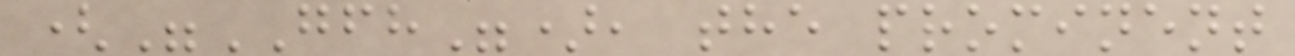("GFH"), the prominent
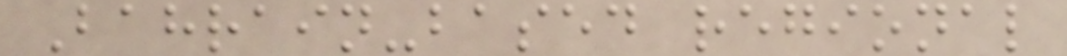Bahrain-based regional
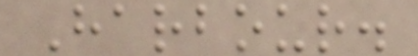Harbour.
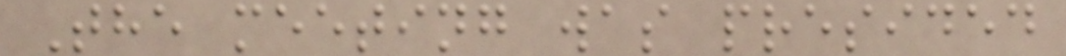The meeting was presided
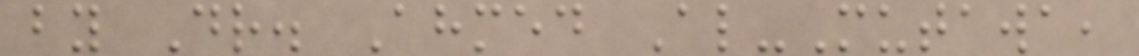by Dr. Ahmed Al-Mutawa,
